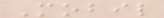Mobil
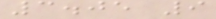3.05 9
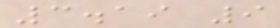3.19 9
